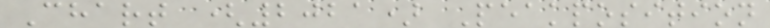Chart (2021) Peakposition
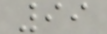99
